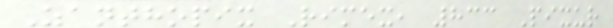Zanthopix Rimex, 833 Pixur
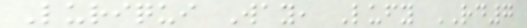Luriqui Way, Lufy RD7
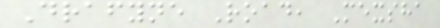Drafyne Road, Mexsha
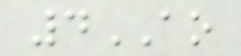4AO
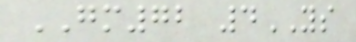GM72 4YS
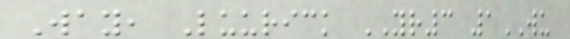Way, Luurick YR3 1WU
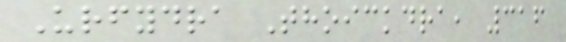Urfydra Thoickdra, 316
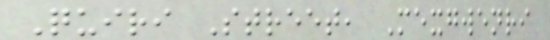Quiri Street, Mexgwenri
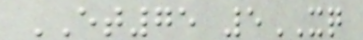ET75 5XQ
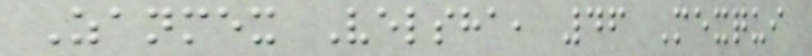Zanmex Velsha, 46 Mexqui
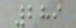289
